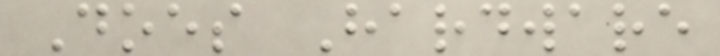Does Hardware
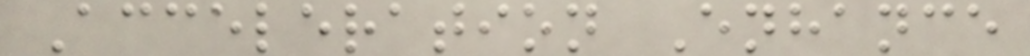Acceleration Enhance
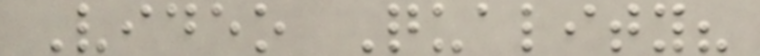Video Quality?
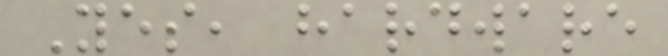Yes, hardware
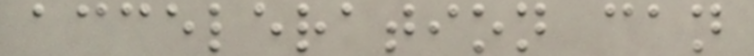acceleration can
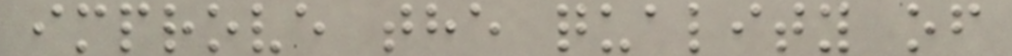improve the quality of
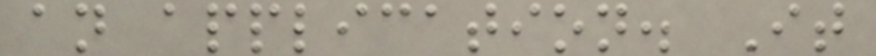an application. It
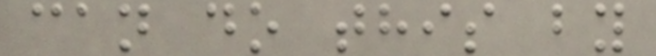can do this by
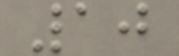10
